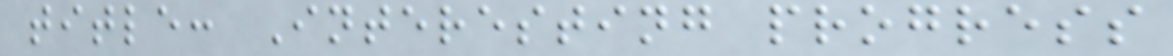title: Interesting progress
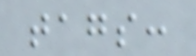tags:
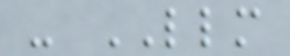- LLM
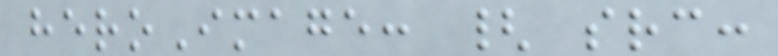heroImage: { src:
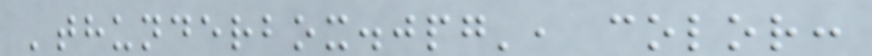'thunderbox.jpg', color:
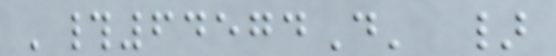'#64574D' }
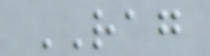RAG
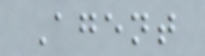Agent
